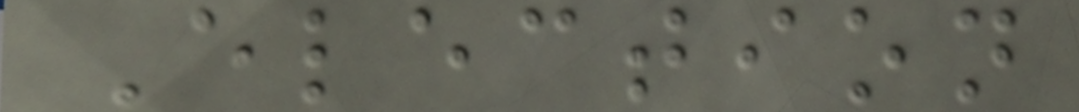Election
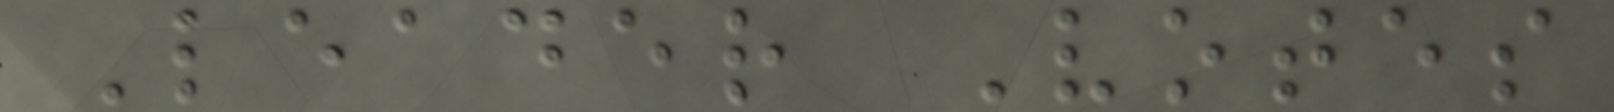Leader Votes
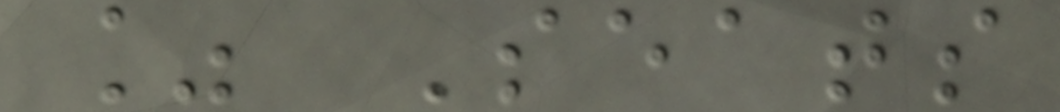% Seats
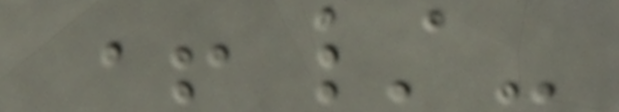+/-
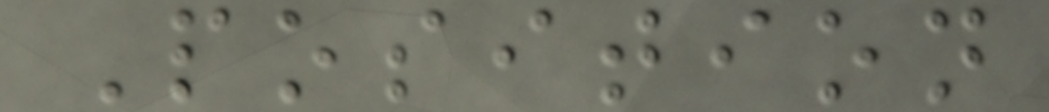Position
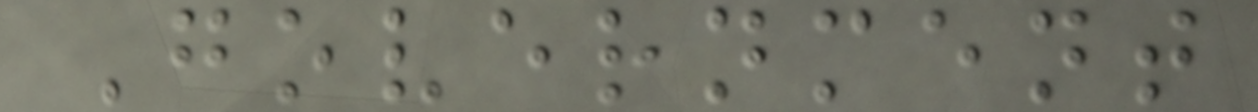Government
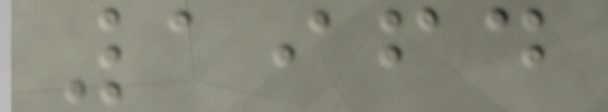1964
